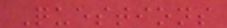Questions
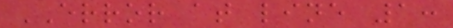ERROR at line 1:
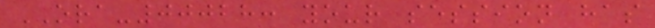ORA-00028: your session has
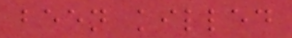been killed
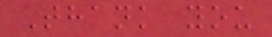Thank you
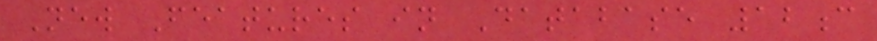New Features in Database 12c
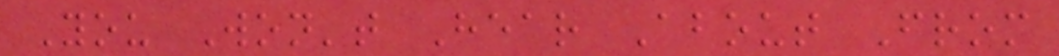You Won't Hear About From
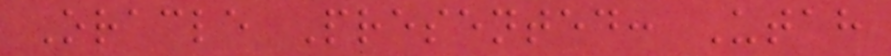Oracle Presented: Utah
